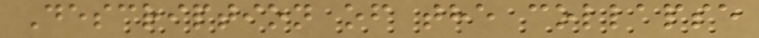Description of the collapse
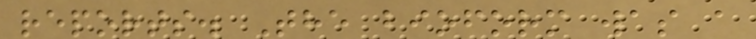reports. The bioform was a
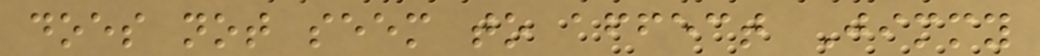does not seem to affect Jimmy
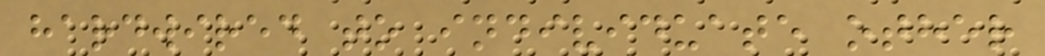hardwired to individuate other
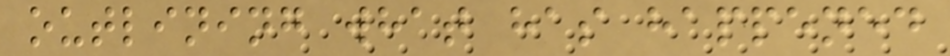outlining what has happened
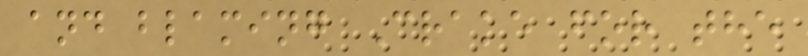and blaming Crake for the
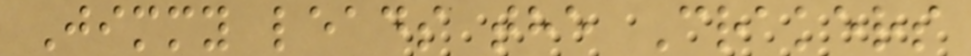Jimmy leads the Crakers
